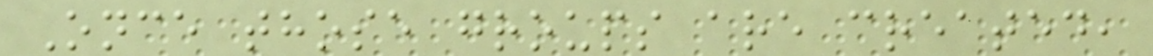Once those groups are created,
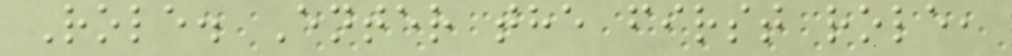Role. Enter the first role,
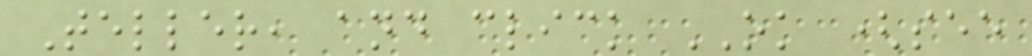Teller, and click OK (see
